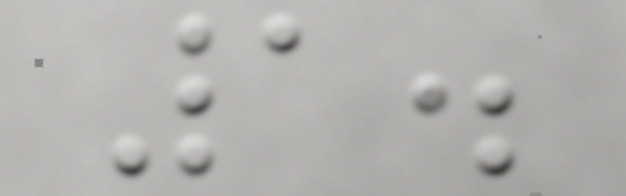1.
